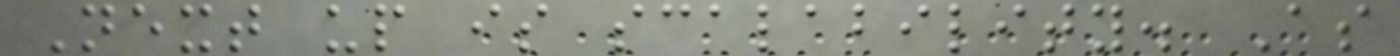Next up is scalability. As
